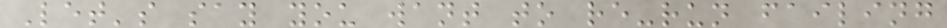Let's say you want to re-run failing
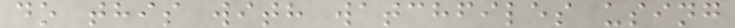do this with watchfiles using
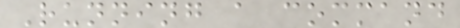Running a command
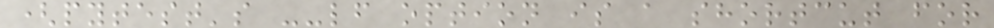(pytest's --lf option is a shortcut for
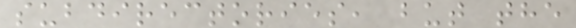subdirectories, but the
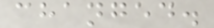changed.
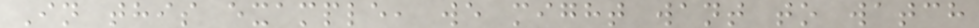In this example, we might want to watch
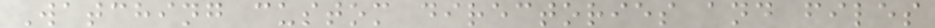Watching custom directories and files
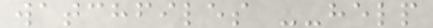watchfiles --help
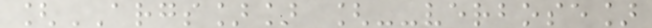[ARGS]] [--verbose]
